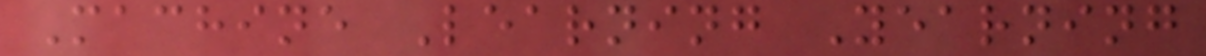Machine Learning Yearning
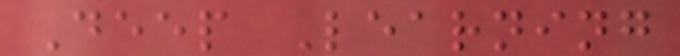Deep Learning
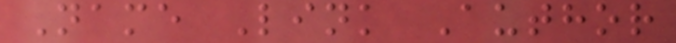Name Link Author
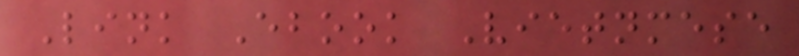Link Ebook Vietnmese
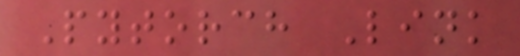Pytorch Link
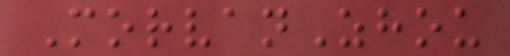MorvanZhou
